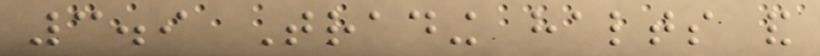3.9 Trading halts and
